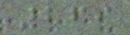269
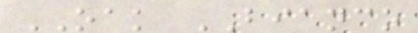OAK BIANCO
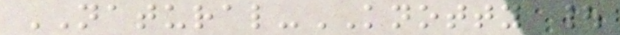NATURAL-KNOTTY |
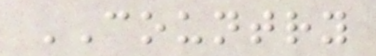COUNTRY
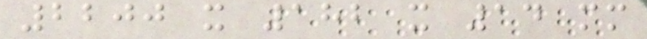2200 x 182 x 14 mm
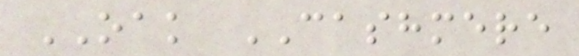OAK CASHMERE
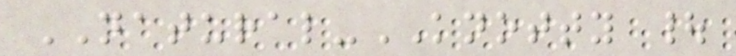NATURAL-KNOTTY |
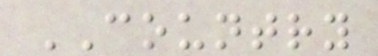COUNTRY
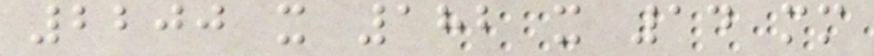2200 x 182 x 14 mm
